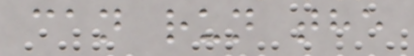can run the
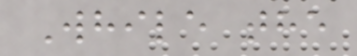While the
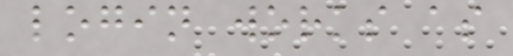login works as
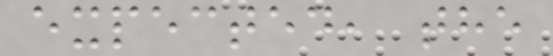expected, the
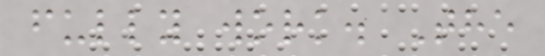fully work. The
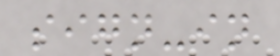sign-in
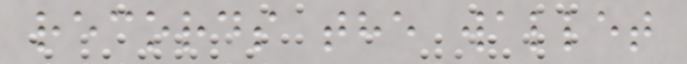records the wallet
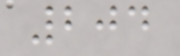204
